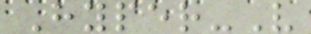Hyper-V
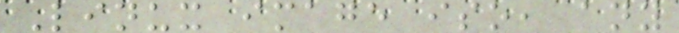Linux image iso, any
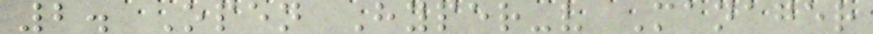2. Open Hyper-v Manager
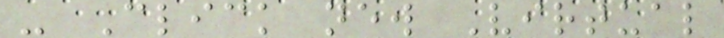- Click new Virtual
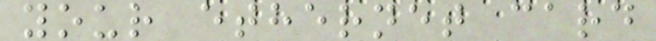your ethernet card
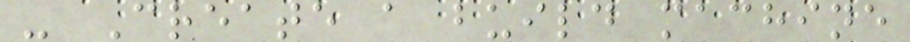- Create a build machine
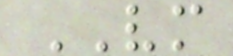VM
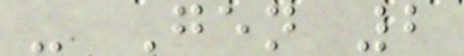- Gen 2
